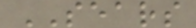SEARS
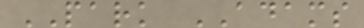PARK ADAMS
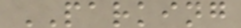PARKING
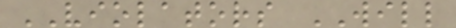VIOLATORS WILL
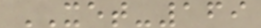XET-169
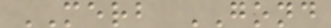MERB GOND
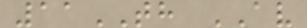11TH AV
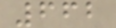662
